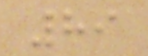89
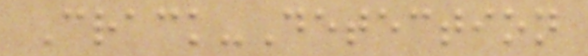Crack-Detection
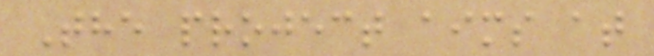The project aims at
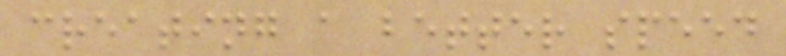creating a better speed
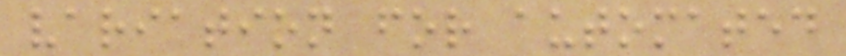variation for automated
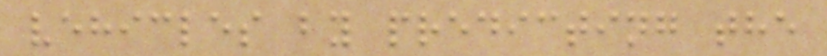vehicles by predicting the
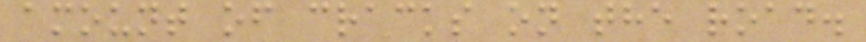amount of cracks on the road.
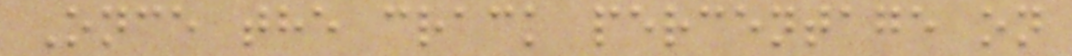Once the crack percentage on
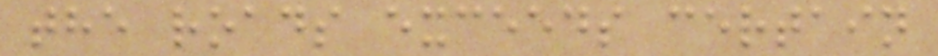the roads exceeds certain
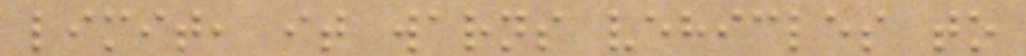limit, it warns vehicles to
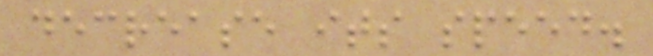decrease its speed.
